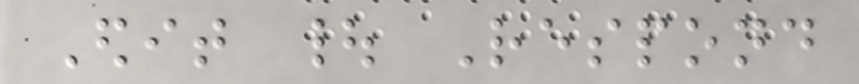Edit | Respond
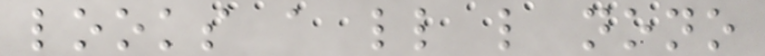looks a little like nono
